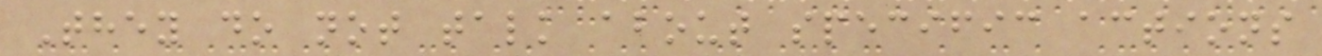They do not talk about specific actions
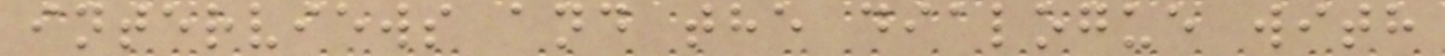interviews and the dialogue with
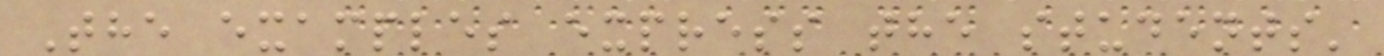The examples express the students'
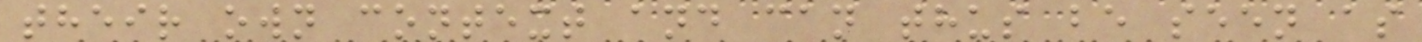their own context and can thus be seen as
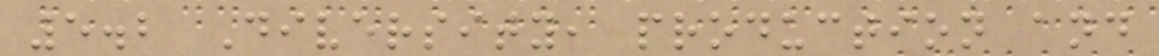5.2 Diversity, production and
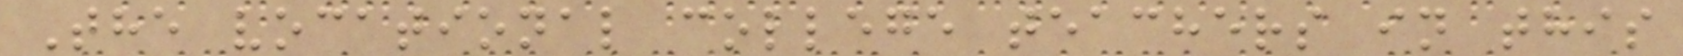The vocational college teachers in this
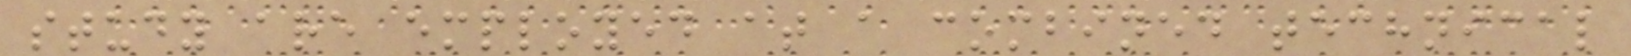study are employed at a combined technical
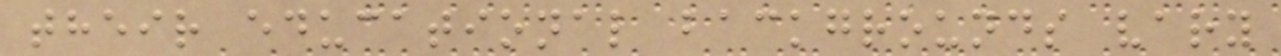their educational backgrounds vary
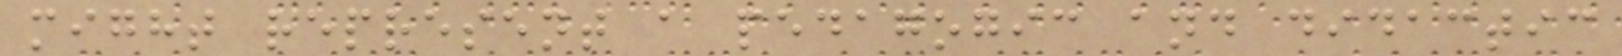might represent a pedagogic and didactic
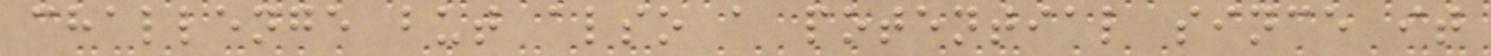challenge but also a potential since it
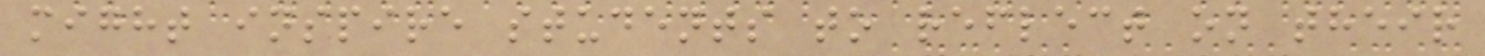might inspire students to reflect on their
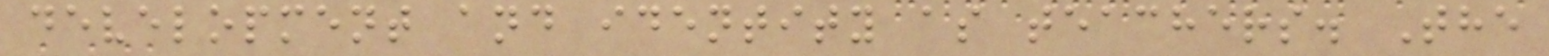development and identity as teachers. The
